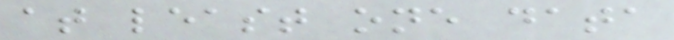at least one data
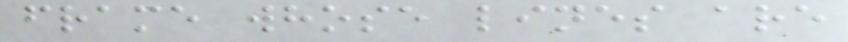frame whose lines are
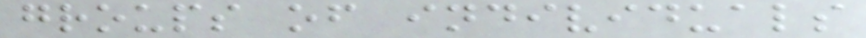groups of individuals
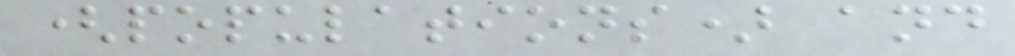(populations) and
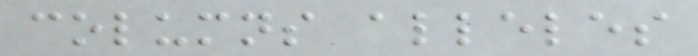columns alleles
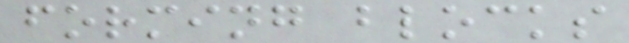forming blocks
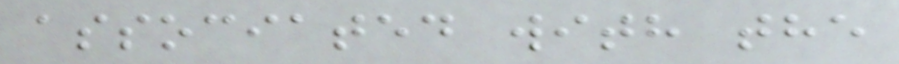associated with the
